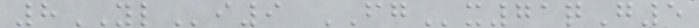8YLi9 FGx71qG5
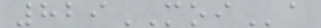829MOIa
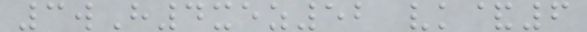3wH4xez52 vk&6
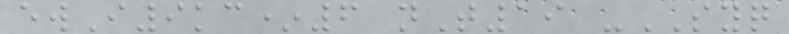ewI9kc*6 nT19 -SYQ
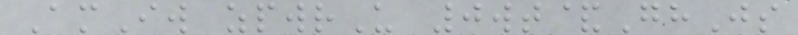AmIw zpwrU 0wt&GhJs
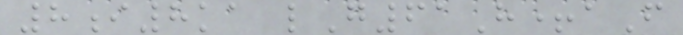8i8ka lG61H+aF
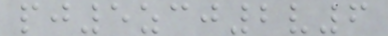pj5zcj2v6
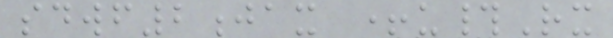sdwf2jax +u#Rx
